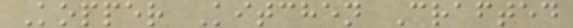Kopper Kitchen Crafted
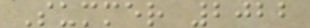Summer 2022
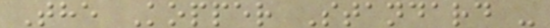The Kopper Standard -
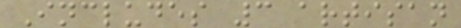Includes 3 artisan
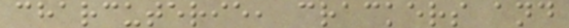charcuterie, crackers and
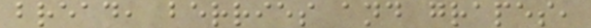bread, berries and grapes,
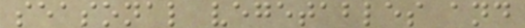seasonal vegetables and
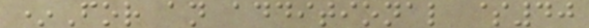*For an additional $40
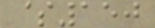$150
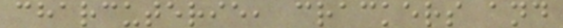charcuterie, crackers and
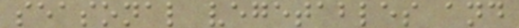seasonal vegetables and
